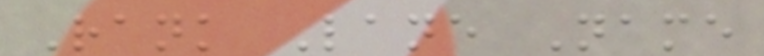Rank Lane Name
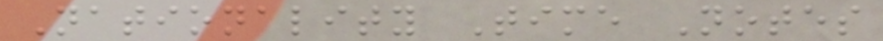Nationality Time Notes
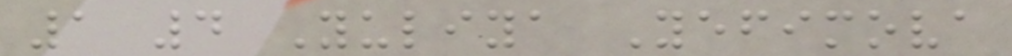1 4 Yuliya Yefimova
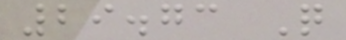29.73 Q
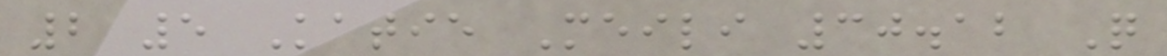2 5 Katie Meili 30.12 Q
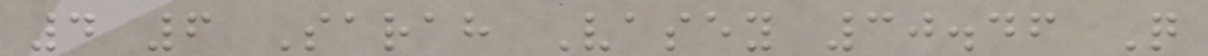4 6 Sarah Vasey 30.46 Q
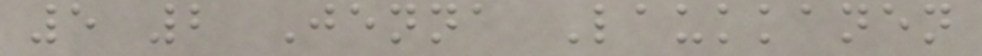5 2 Jenna Laukkanen
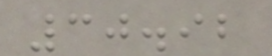30.92
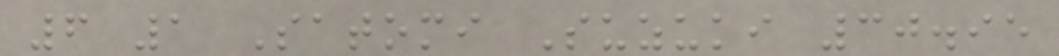6 1 Satomi Suzuki 30.95
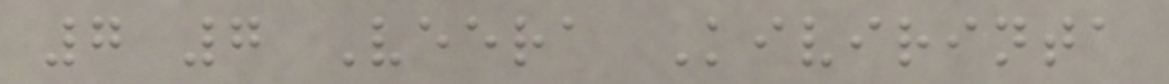7 7 Veera Kivirinta
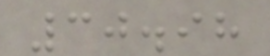30.98
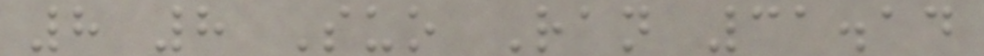8 8 Suo Ran 31.14
